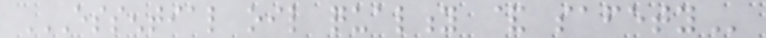ESSENTIAL OIL QUALITY & SAFETY
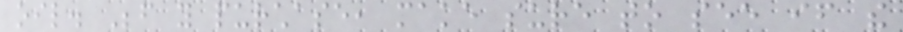oil. Before you purchase, make sure to see if the
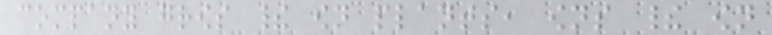company grows their own plants, owns their own
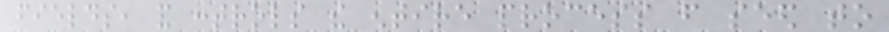fields, and controls the entire process from seed to
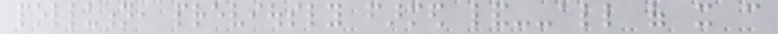pollution, previously farmed land--all of it can
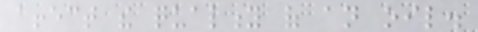affect the quality of an oil.
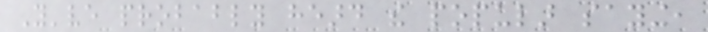You've probably heard the popular saying,
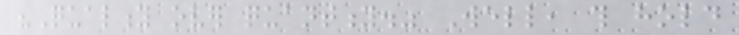"Quality over quantity." Well, this hold
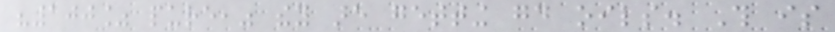"100% pure," they are getting good oils. This is
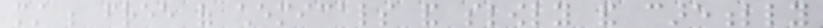must be free of chemicals and slowly and carefully
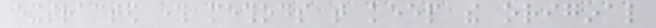extracted through methods that keep the original
